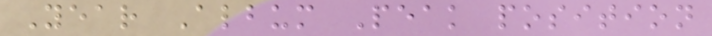Year Album Peak position
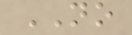NO
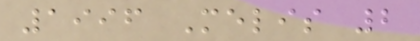1996 Melis 2
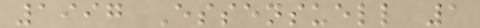1997 Essensuell 1
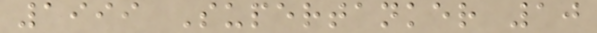1999 Supertanker 10
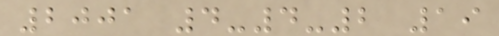2001 4-4-2 19
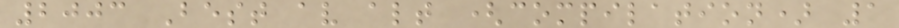2003 Best av alt (compilation) 1
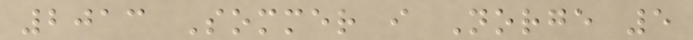2013 Sommer i Norge 5
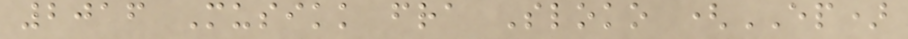2016 Musikk fra Sloko (EP)
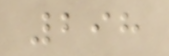298
